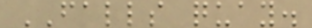FALLS quay.
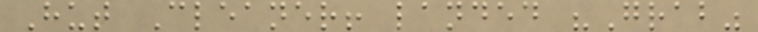Hut Cleaner! landed "Grab"
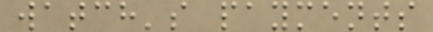watch's payments
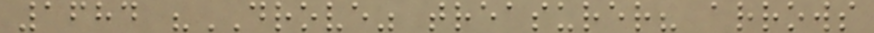1684 "DROVE" treasurer? arrows
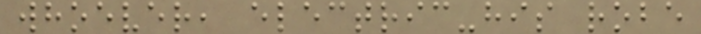whoever, electric-his robe
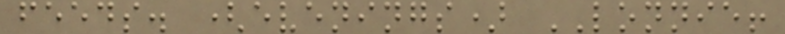feeds. (evenings) LONNIE!
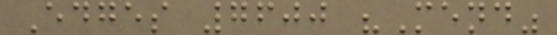Edges 7600 "Mend"
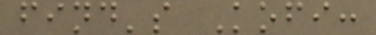find's Kofi:
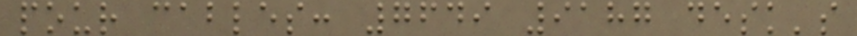pour cables: 7649 9187 desk's
